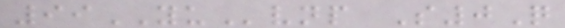99YUvnp S0Q
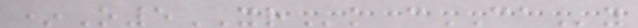*O5XRk cCAy
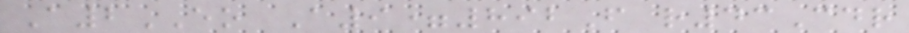A2EO A9=892F r43Cdr
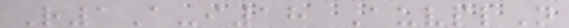R1A-i18 AuvplN
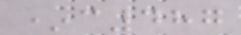*c487
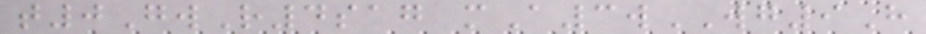t0GwR4sag mA3wWG9H
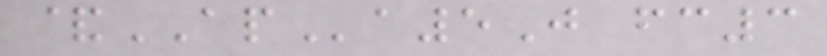&APa5J fc3
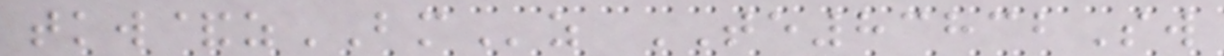tkw&zBMz TE83832Sw
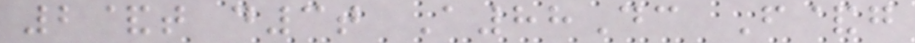2&t d3t A88Dc F&g
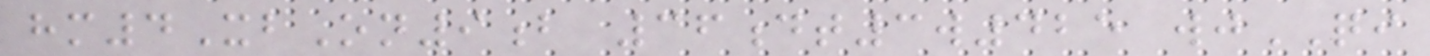hm4XbOn9b 36dt3w425 wjQI
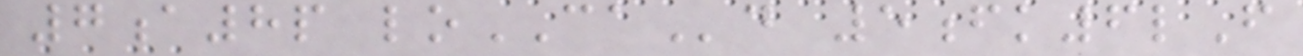7a8p loCAd 5fk6lF
